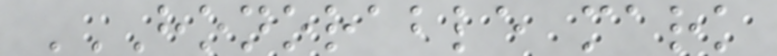HONORABLE MARK
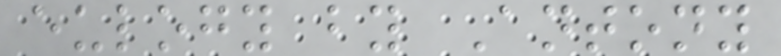eulogy by Antony
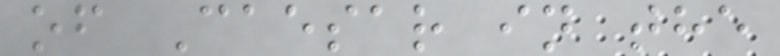of Caesar in the
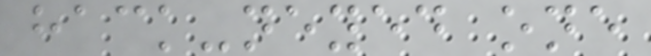hack-neyed one
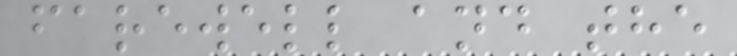farewell and the
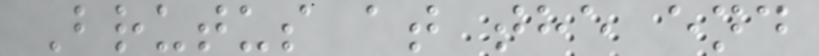Brutus at the end
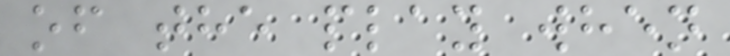of the play when
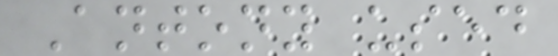Antony used
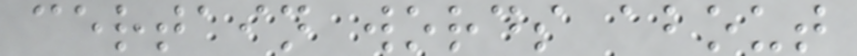certain words about
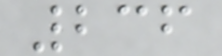236
